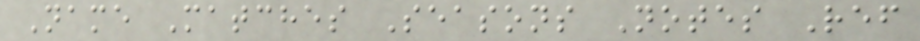Name Matches Seasons Notes Ref
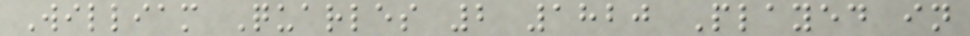William Quarles 2 1820 Played in
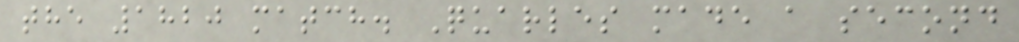the 1820 match. Quarles made a second
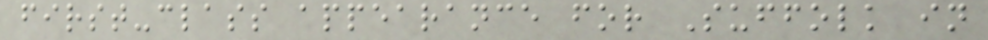first-class appearance for Suffolk in
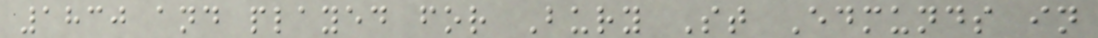1830 and played for Bury St Edmunds in
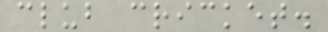club cricket.
